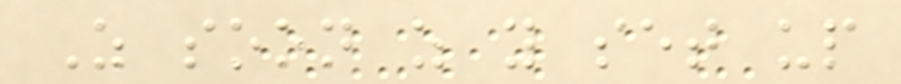As soon as you set up
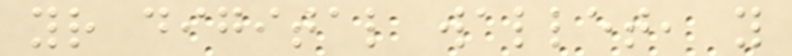your digital wallet, you
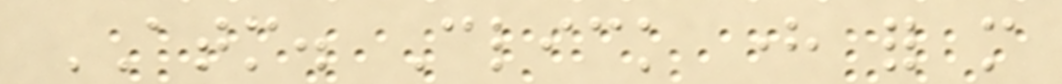ATM. Click here for more
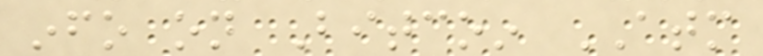info on Bitcoin ATM
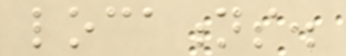locations.
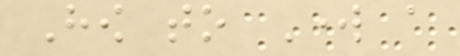How to Work a
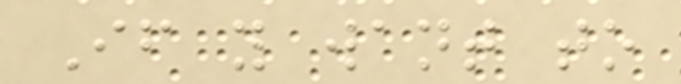If you want to
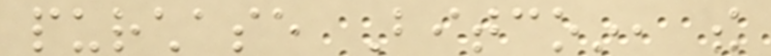purchase Bitcoin, the
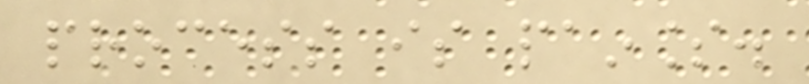process is painless.
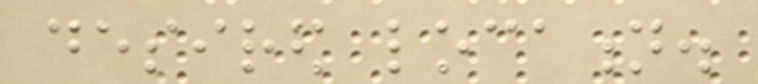desired location.
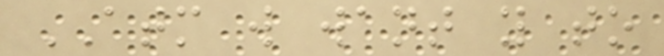ATM will want you to
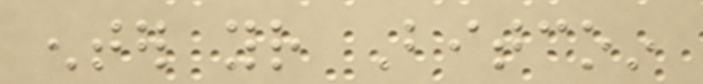enter your Bitcoin
